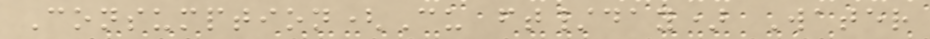Consumption(Cu ft/day) Water
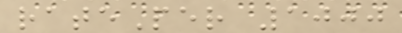ratePer 1000
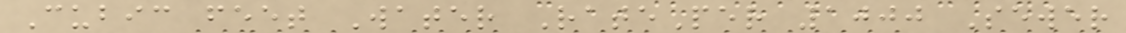Cubic feet Water RatePer 1000 Sewer
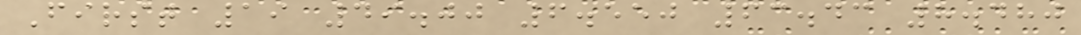First 19 49.00 6.550 63.43 8.480
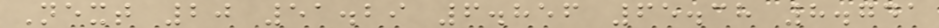Next 20 51.29 6.856 65.38 8.741
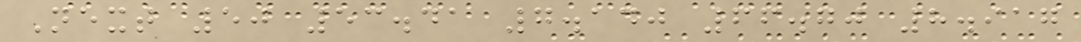Next 50 53.41 7.140 66.70 8.917
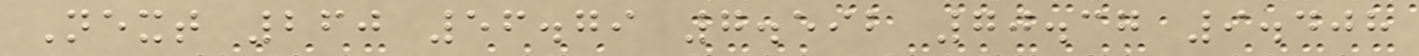Next 260 56.79 7.592 70.37 9.408
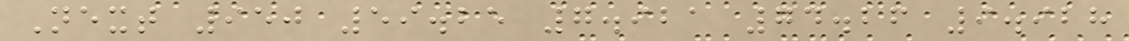Next 950 59.25 7.921 74.26 9.928
